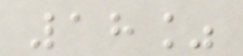18%
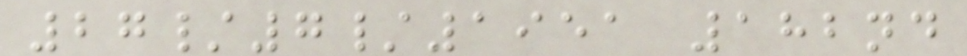27/7/1951 182nd
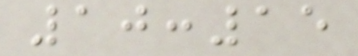10:15
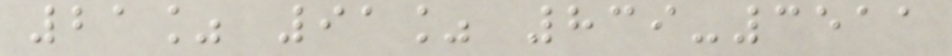21% 91% 839-3511
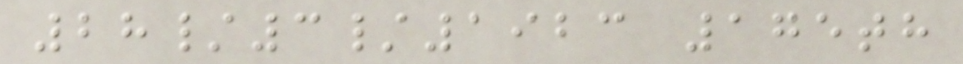28/3/1923 175th
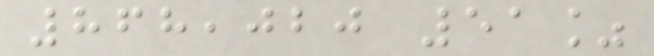868,020 51%
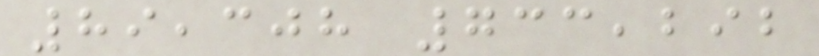89,308 733,292
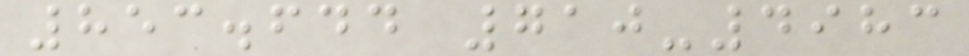853.644 710-4983
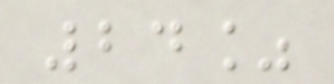24%
